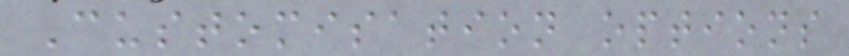Customisation options
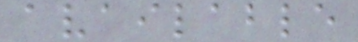available
